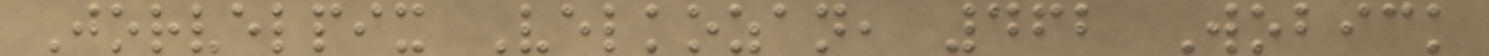Jorvelpix Velkozan, 462 Wobick
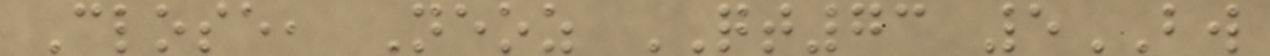Close, Neoz QT73 5BW
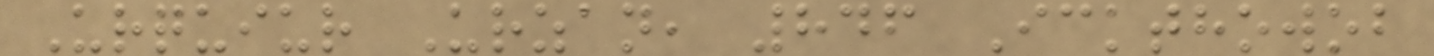Urquiur Urzan, 846 Ickthowob
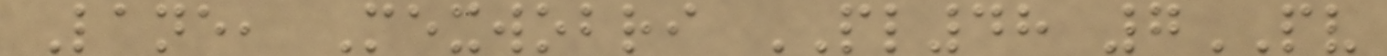Lane, Mexwobri PL48 7PV
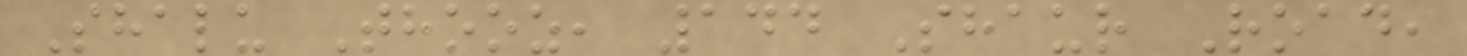Shalu Thooz, 144 Shaur Road,
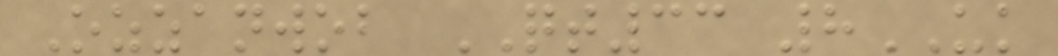Ozzanwob QT33 8UK
